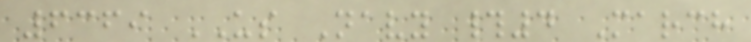6369 US Navy #4 March
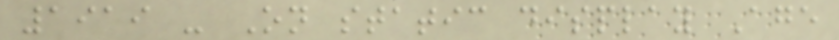1919 - On static display Age
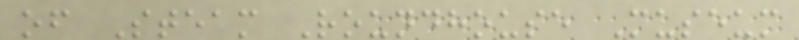of Steam Roundhouse Museum
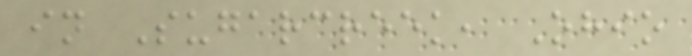in Sugarcreek, Ohio
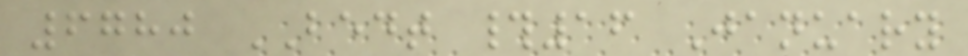6780 BEDT #16 January
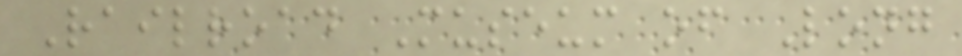Railroad Museum of Long
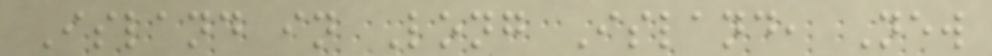Island in Long Island, New
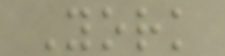York
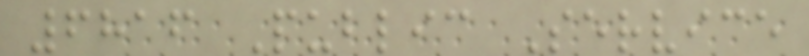6816 Public Service
